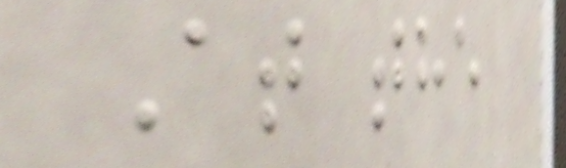At the
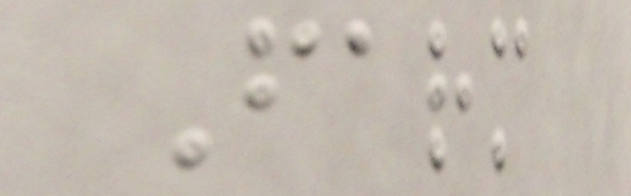Farm
